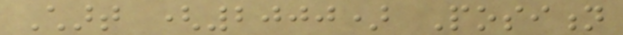Chart (2000) Position
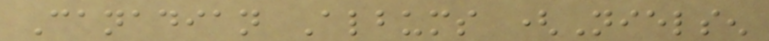Canadian Albums (Nielsen
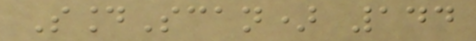SoundScan) 144
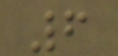6
